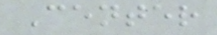Center
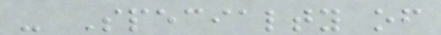- Specialty of
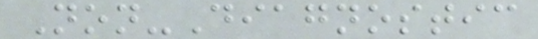Non-Diagnostic
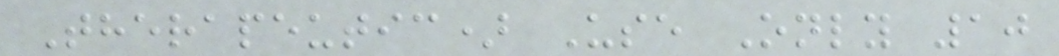Therapeutic) Use Only 10
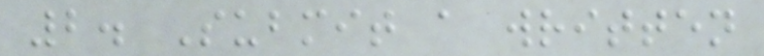2. Submit a written
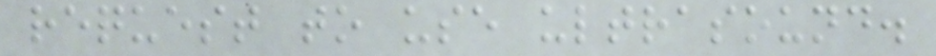request to use ultrasound.
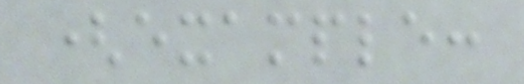(example:
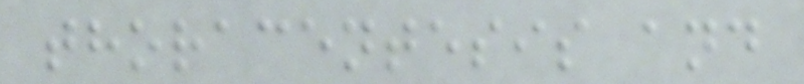thoracentesis and
